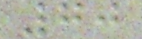70
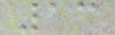13
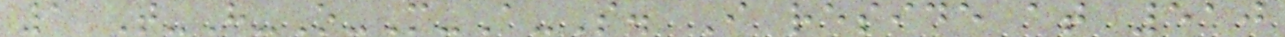1 T-H-O-M-A-S. I reside at 510
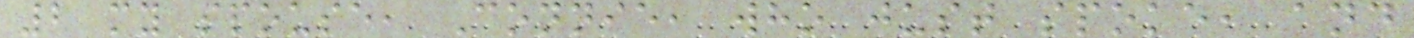2 my spouse, Connie, who just spoke, and
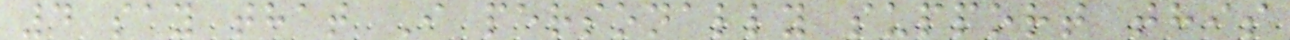4 say that I personally support this
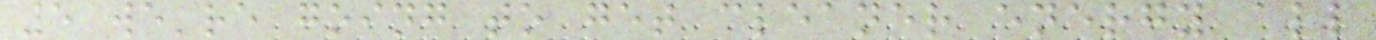5 we're going to get cleaner energy all
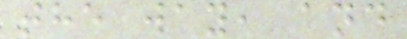the way, and
